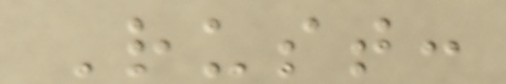Rust:
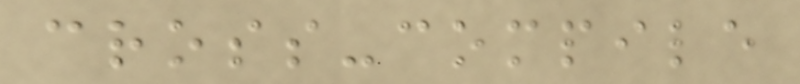cross-compile
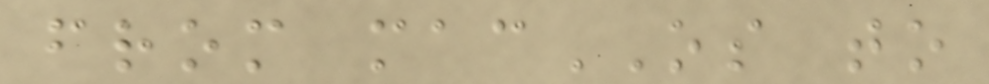from macOS to
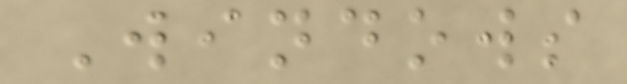Windows
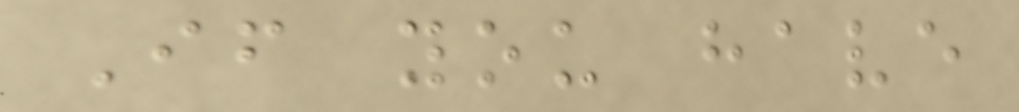If you have
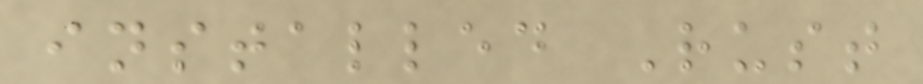installed Rust
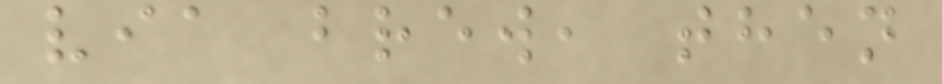via brew, then
